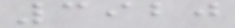3920
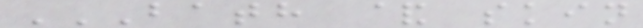BATH & SKIN
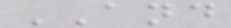AND
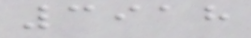3918
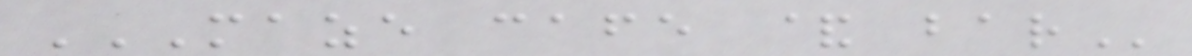MAZE CAFE & BAR
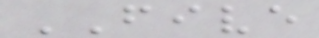FIVE
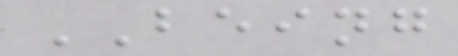BEING
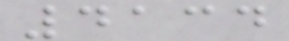4134
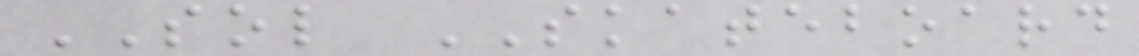SOL SKATEBOARD
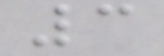3
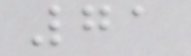71
